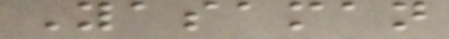Yasaman
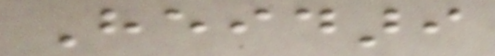Heidari
